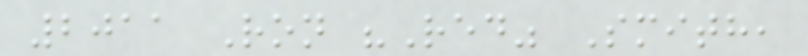2011 Ron "Red" Smith,
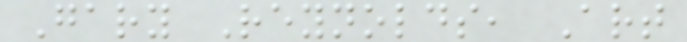Gary Reynolds, Art
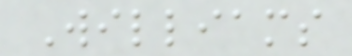Williams
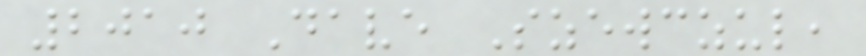2010 Dave Szewczul,
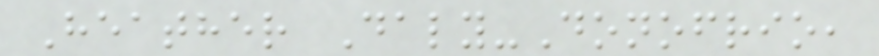Heather Daly-Donofrio,
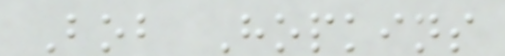Bob Hopkins
